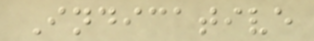Indicative
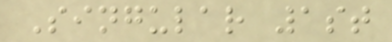Singular 1st
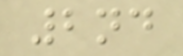2nd
